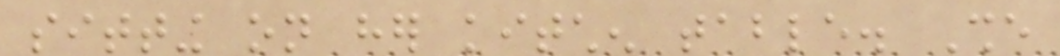sitting on her kitchen table. She
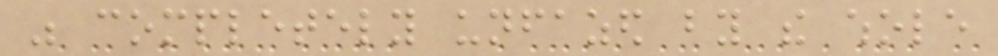was completely unfazed by the whole
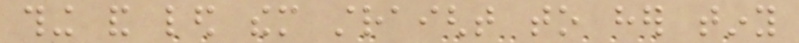thing and led them straight to her tiny
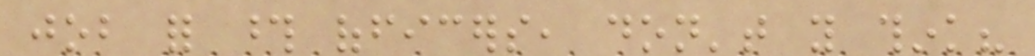job for those officers, don't you think?
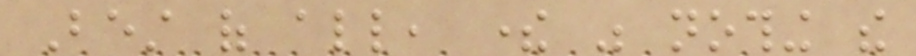Best of all, there was nothing the
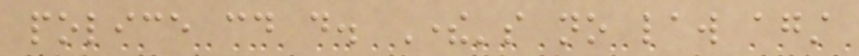police could do. There's no law against
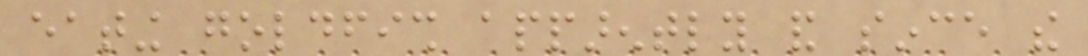eating goldfish apparently and since the
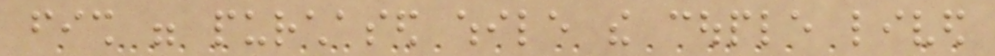fish were purchased while the couple lived
